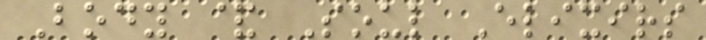Body & Soul Elixirs
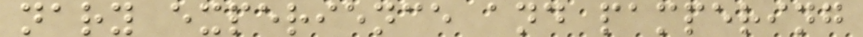nary experience and pampering
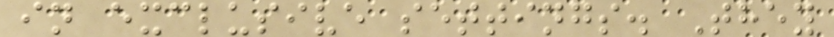in exclusive settings. They
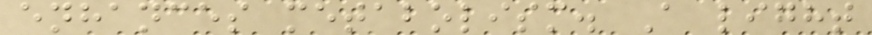enhances metabolism. A light
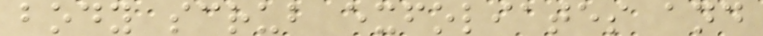body scrub exfoliates and
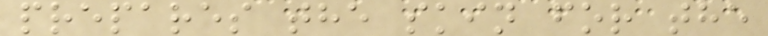prepares the skin for the
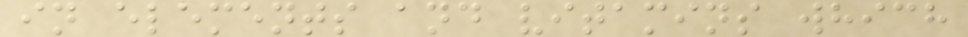in elements and vitamins which
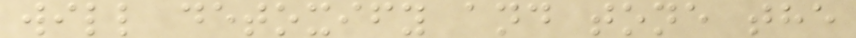will detoxify and tone the
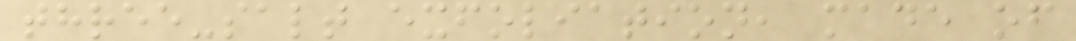three-salt exfoliation, made of
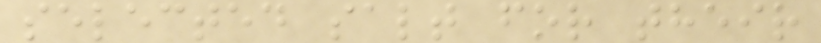selected salt for their
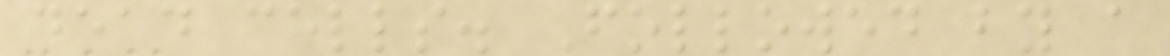dead cells. Followed by a
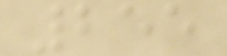255
